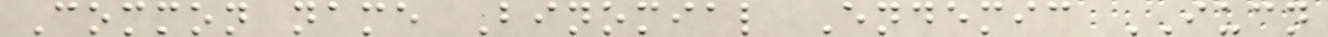Common name Binomial Endemic IUCN
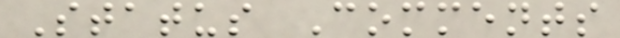Status Comments
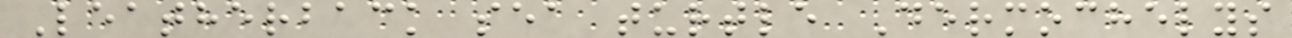Leatherback sea turtle Dermochelys
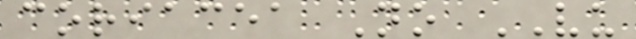coriacea No VU
